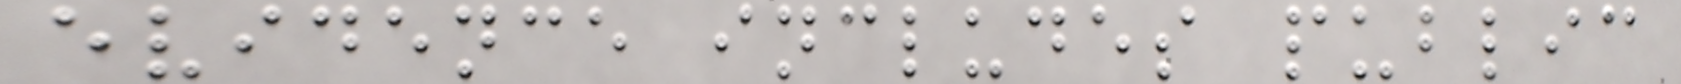evidence includes public
